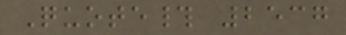Quote# 2537
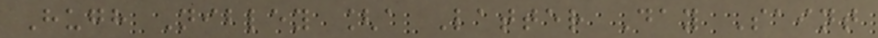Hugh Nibley [a Latter Day Saint
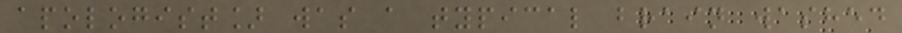apologist] was a typical brain washed
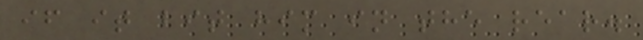if it bit him in the rear.
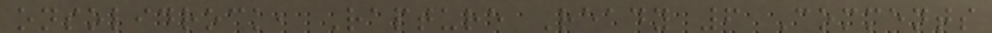onsolidrock, Rapture Ready 6 Comments
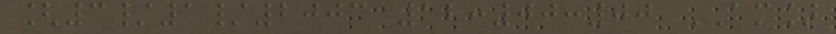[3/1/2003 12:00:00 AM]
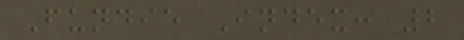Fundie Index: 2
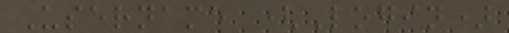Username (Login)
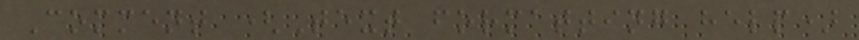Comment (Text formatting help)
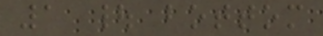1 | bottom
